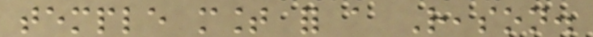temple mount for a Reason.
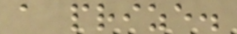a prize.
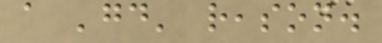a 'good' reason.
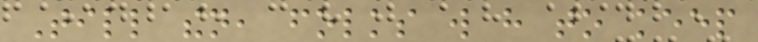Till then, folks will have to keep
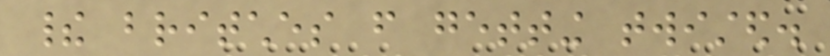their britches from getting twisted.
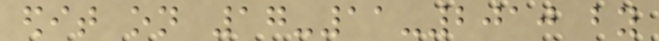edit on 17-11-2010 by
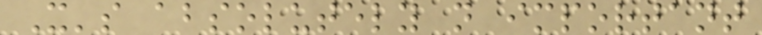It's absolutely not important
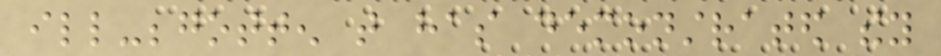ill-begotten that has demonstrated they
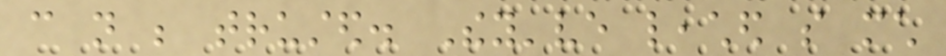can not be trusted. They've leached so much
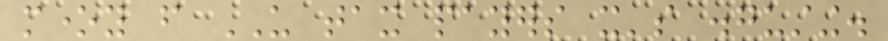money from US tax payers it's disgusting.
